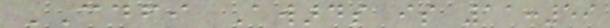CDFI Awards is 11:59
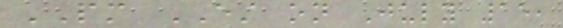PM EST on July 15,
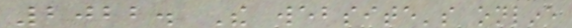2022. The website's online
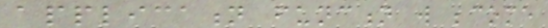application function will become
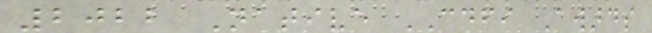2022 Native CDFI Awards
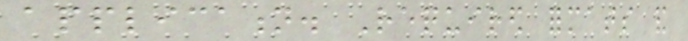application. Required formats and
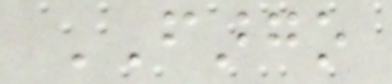FARGO
